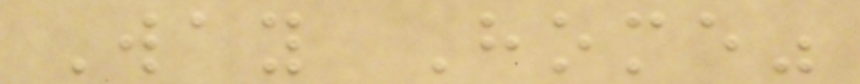Way Home"
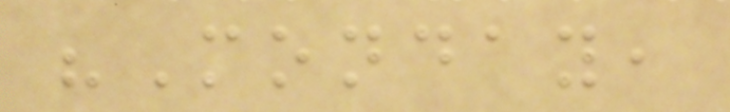"Monday,
